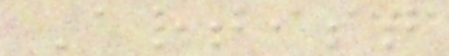Artist
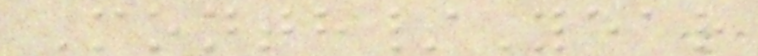Month/Year
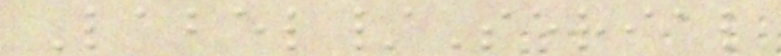Label/Serial
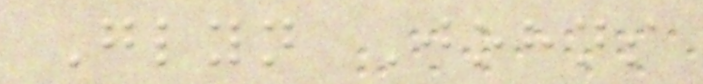Glyn Johns
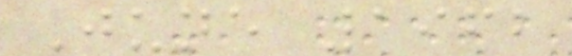June 1962
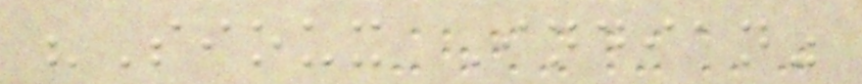"Sioux Indian"
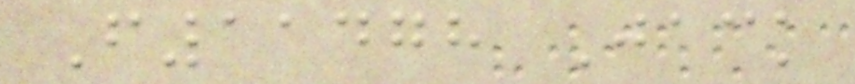F11478 Jack
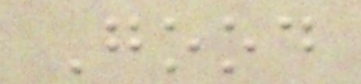Good
